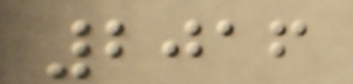2016
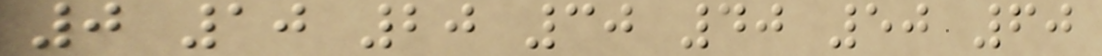0 10 20 30 40 50 60
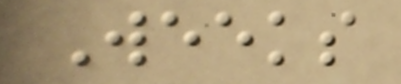Weeks
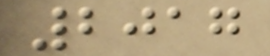2017
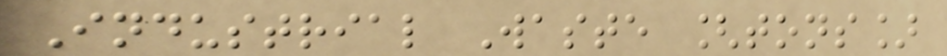Industrial Waste [tons]
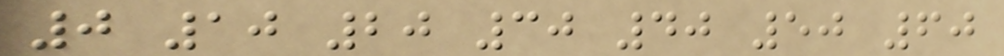0 10 20 30 40 50 60
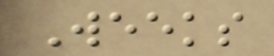Weeks
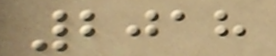2018
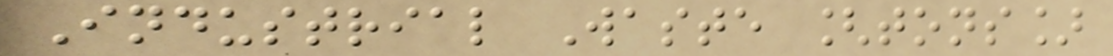Industrial Waste [tons]
